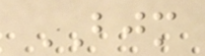BJM
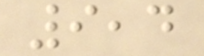9,4
